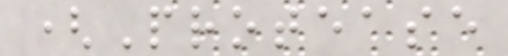(Protease
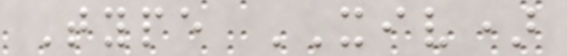Type XIV)
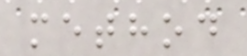method
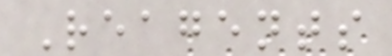Reagents
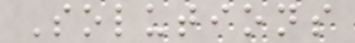Solutions
